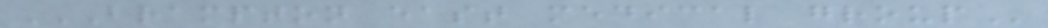BRAMPTON EAST MEDICAL GROUP
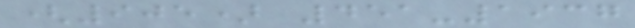(905) 451-1937
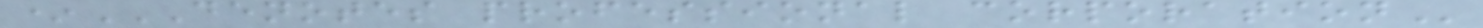*DENOTES PROFESSIONAL CORPORATION
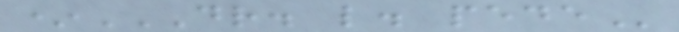*DR. L. PEDE
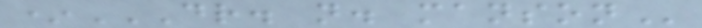*DR. N. MANSON
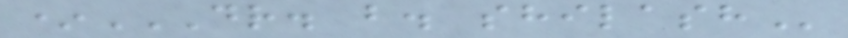*DR. B. SHILASH
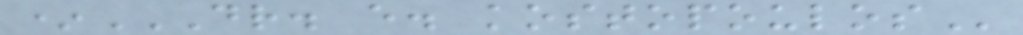*DR. E. KOSTOPOULOS
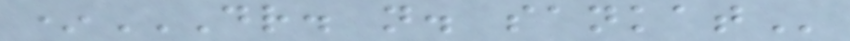*DR. N. SANKAT
